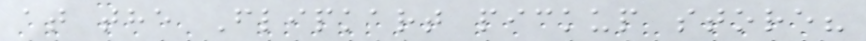at the Flipkart pickup store?
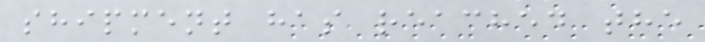shipment has reached the
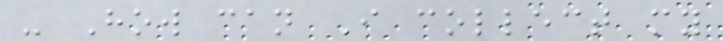- How can I collect my
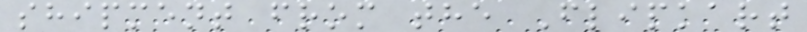shipment from the Flipkart
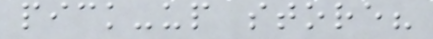pick-up store?
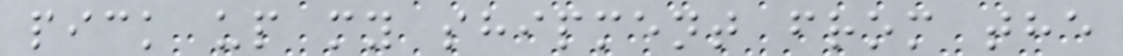pick up my shipment from the
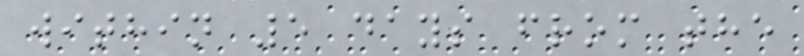within 5 days from the
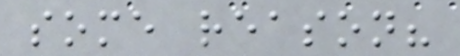some reason?
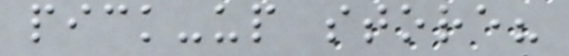pick-up store?
